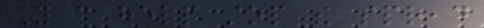You can help stop the spread
